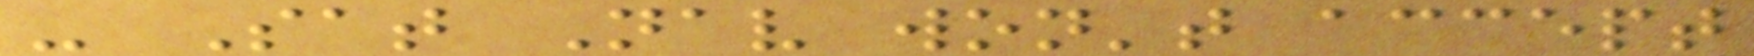- Sat Nav won't accept
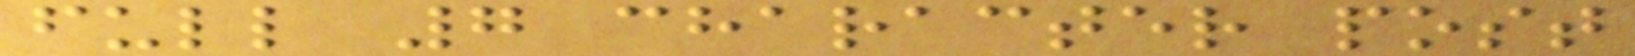full 7 character post
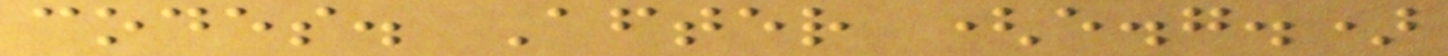codes. After (e.g.)
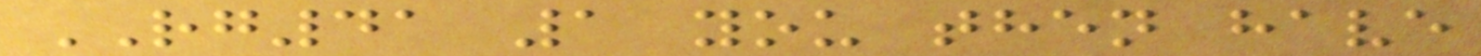RG41 1 you then have
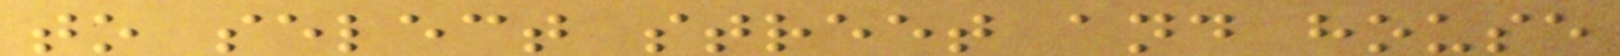to select street and house
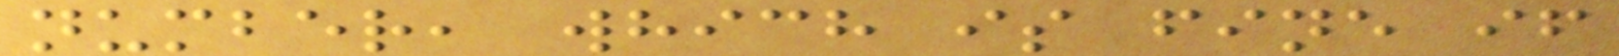number, which is fine if
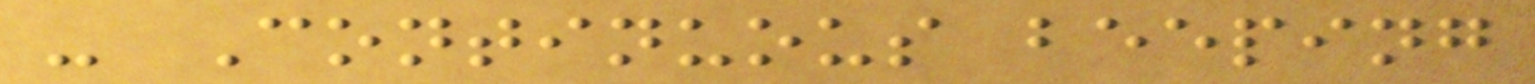- Continuous beeping
